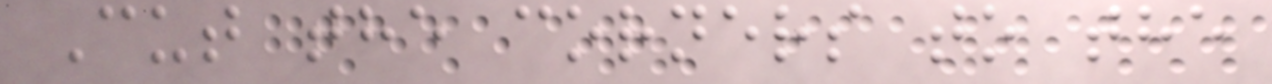Cut the corners to the
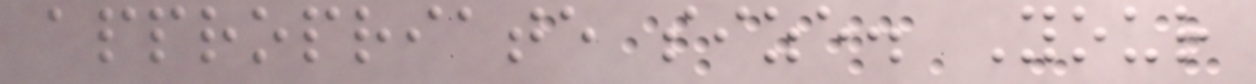appropriate size. Your
